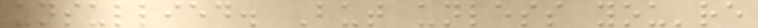unsullied. But unless you're
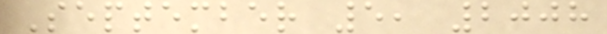September 5, 2008
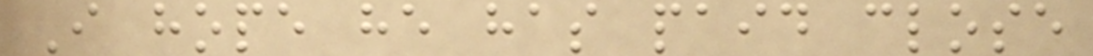I hope he has paid close
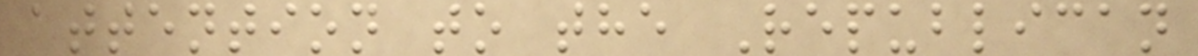attention to the Republican
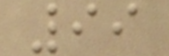99
